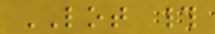LOT #
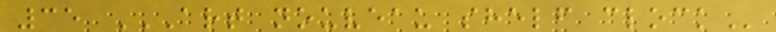35 ART NOUVEAU SHELF CLOCK
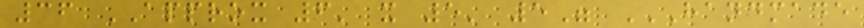36 APPROX 6' x 5' 5" HANDMADE
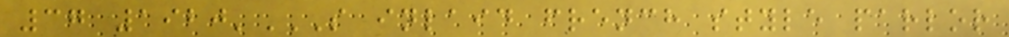37 1920'S INLAID FRENCH STYLE PARLOR
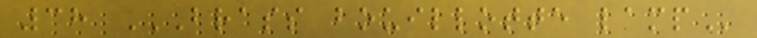38 BRASS BOUILLOTTE LAMP
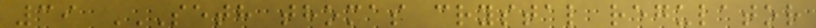39 SETH THOMAS CRYSTAL REGULATOR
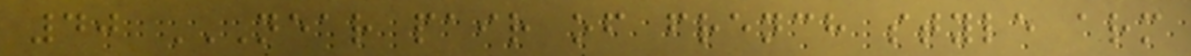40 NEAR PAIR OF FRENCH STYLE ARM
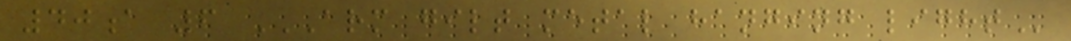40a 6 ARM GILT METAL HANGING LIGHT
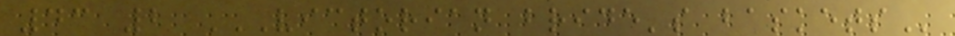43 2 VICTORIAN BRIDE'S BASKETS
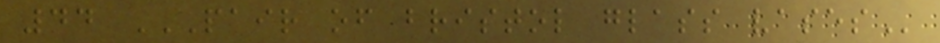44 PAIR OF BRISTOL GLASS VASES
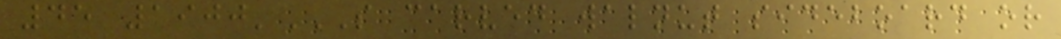45 1900'S CARVED WALNUT SIDEBOARD OR
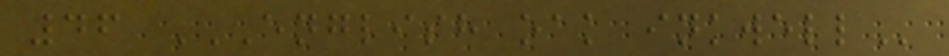46 ENGLISH OAK INKWELL
